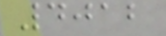4012
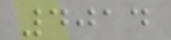4014
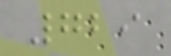729
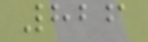826
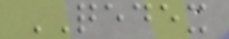QEDEX
